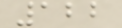122
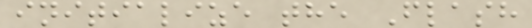initialize the Flash
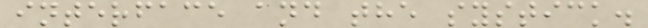interface and the systick.
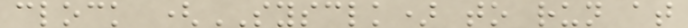clock (SYSCLK) to run at
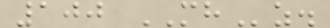100 MHz.
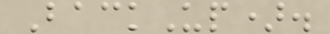BackUp).
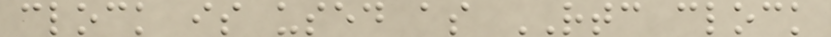clock is used as RTC clock
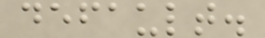default.
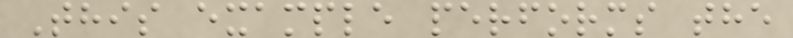This example performs the
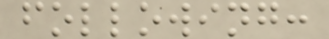following:
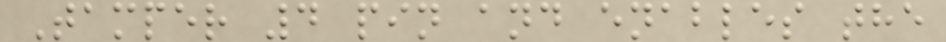Tamper 4 pin and enables the
